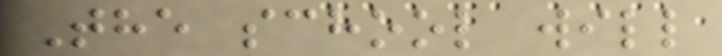The school will
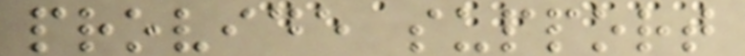provide support
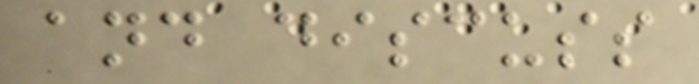and discuss
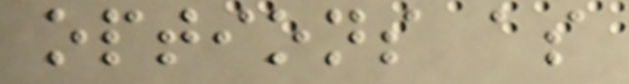options as
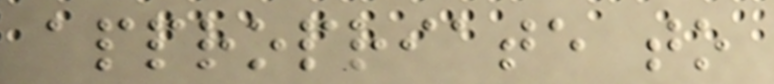appropriate to
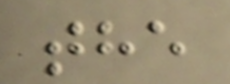the
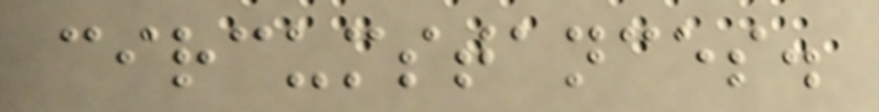circumstances.
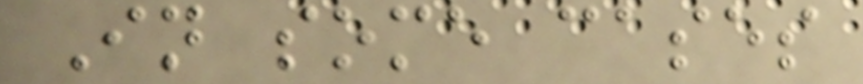In some cases
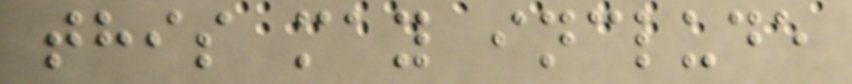this may include
